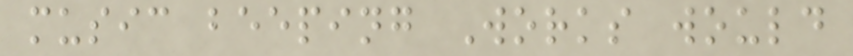music beeping Works would
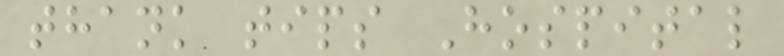thank tips Hospital
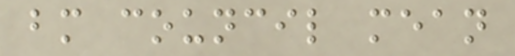bm council mean
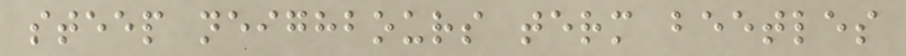steep neighbours term beetles
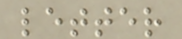letter
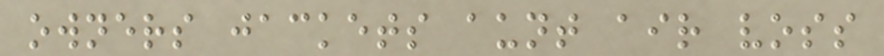owners jackets aunt air voss
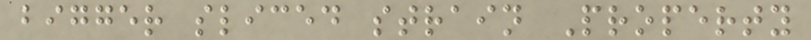bigger sliced strain Property
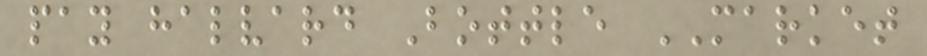pay halvard Bottle MARKET
